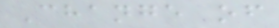Change of
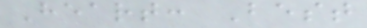Heart: Best
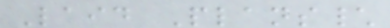Laid Plans\
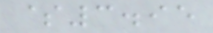$3.95
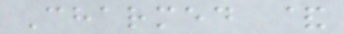Charmed &
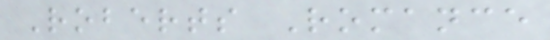Roberts Romance
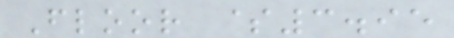Floor $3.95
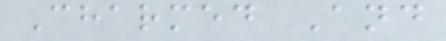Charmed And
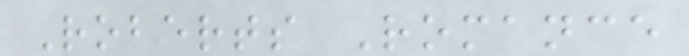Roberts Romance
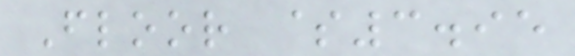Floor $3.95
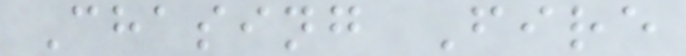Chasing Fire
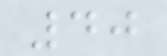40
